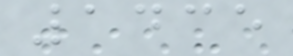1435
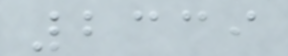2339
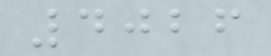4026
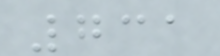731
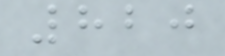820
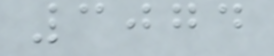3074
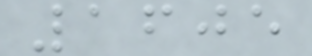1605
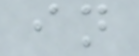in
